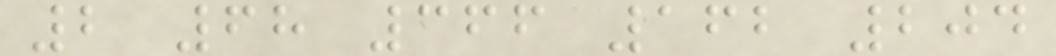2 68 366 162 204
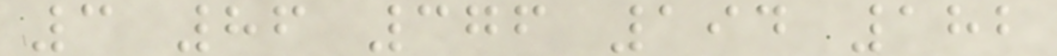3 86 376 194 182
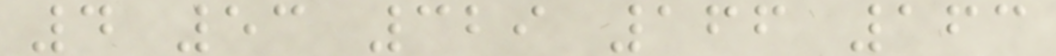4 53 329 166 163
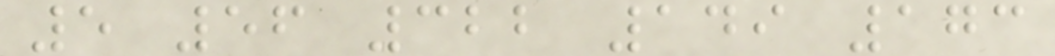5 56 322 149 173
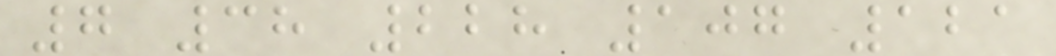7 38 228 107 121
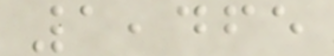1,465
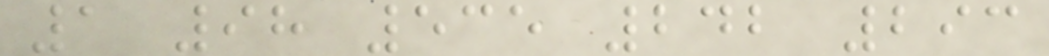1 98 535 242 293
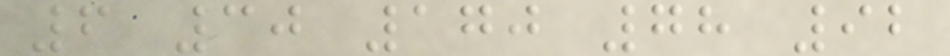6 30 170 78 92
